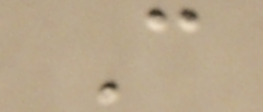C
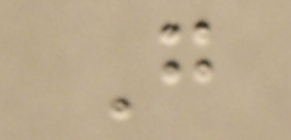G
